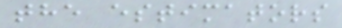the estimators
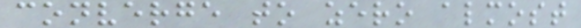converge to zero almost
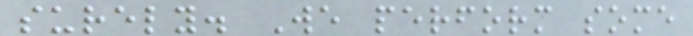surely. We perform some
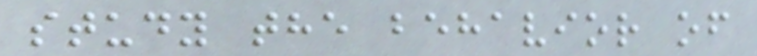study the behavior of
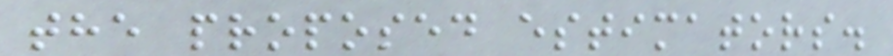the proposed estimators.
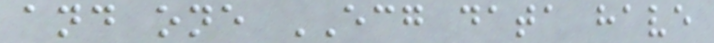and one ECG data have
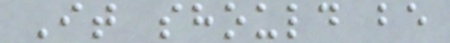It should be
